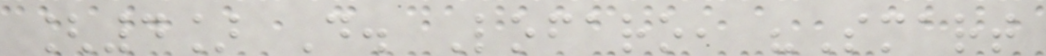[4] D. Lofaro, "Smart
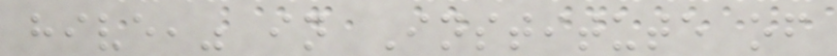hive," in Institute of
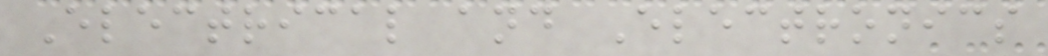Electrical and Electronics
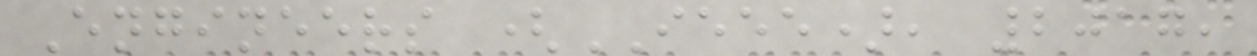Engineers (IEEE), 2017,
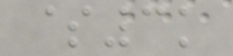$3k
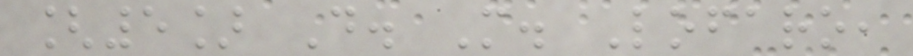[5] D. M. Lofaro,
